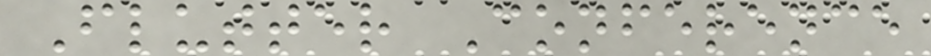Flutter Conference
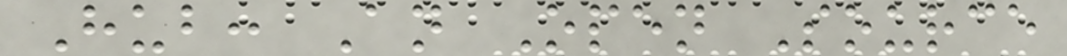Hub: An Open Source
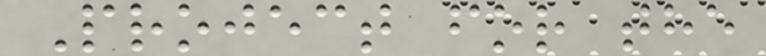Project for the
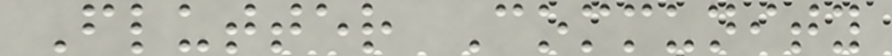Flutter Community
